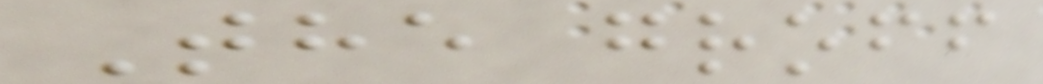The groff
